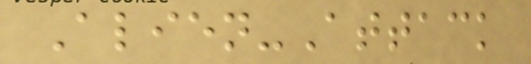Alien-Attack
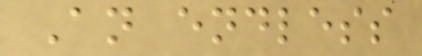An endless
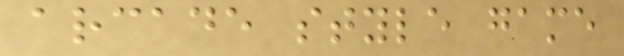arcade style game
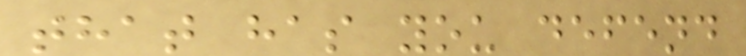that has you defend
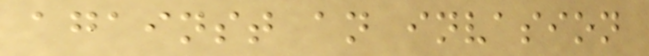against an invasion
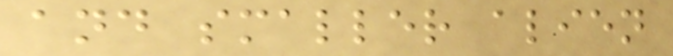and smaller alien
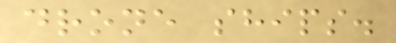drone ships.
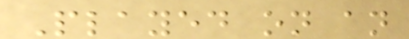Played on an
